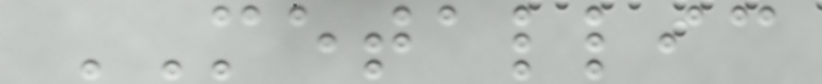METALLIC
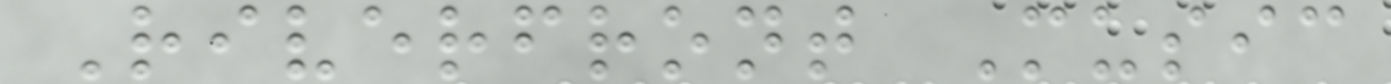Riverfront Music
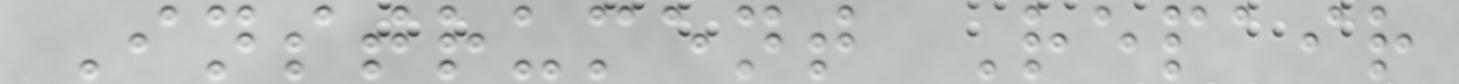Instrument Repair
